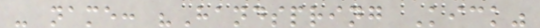- name: "Handspring Kick"
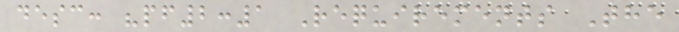desc: "pf2:1 Requirements The
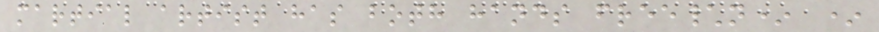martial artist has both hands free\n* *
